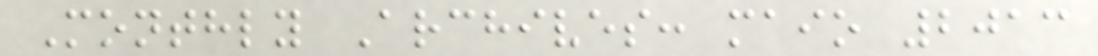Monthly Archives: maio 2013
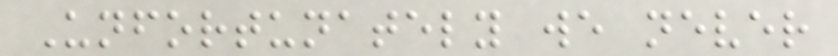Unfortunately we never
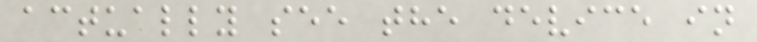actually see the device in
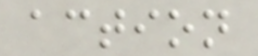action
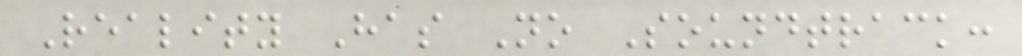Reality Has No Soundtrack:
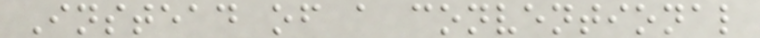Instead of a conventional
